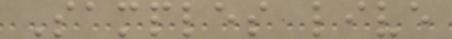Samples live
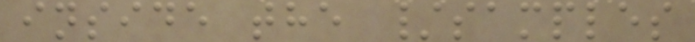inside the /samples
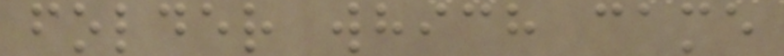folder which came
